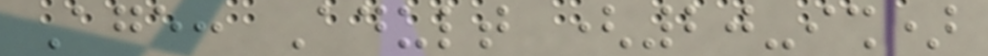Age: Adult (20-ish)
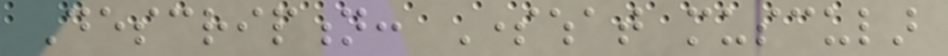Description: Somewhat muscular
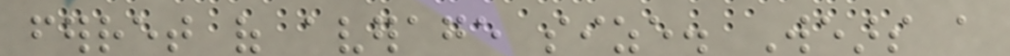ferret of average size. Wears a
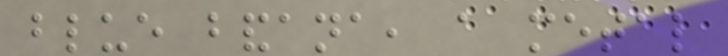blue bandana, a metal
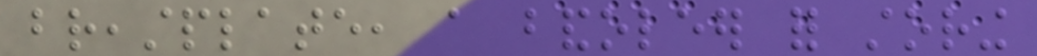breastplate, a bandoleer for storing
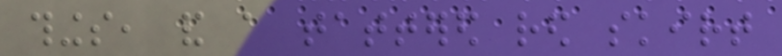things, and a tattered red skirt
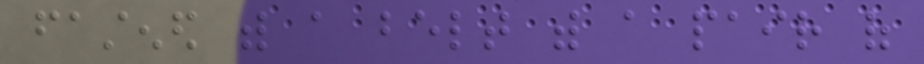fastened with a belt with a pair of
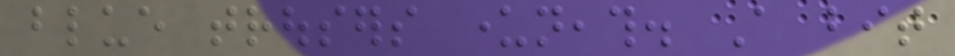blue trousers underneath. A bit
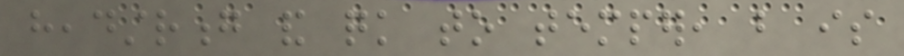headstrong and quick to temper, but is
